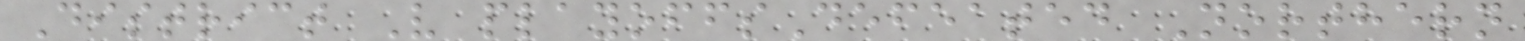District V playoffsDefeated Northern
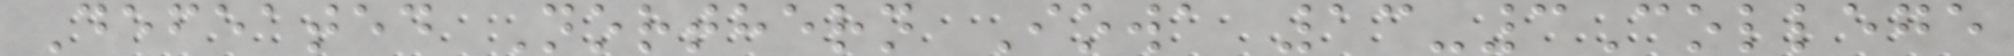Defeated Northern Iowa 13-3College
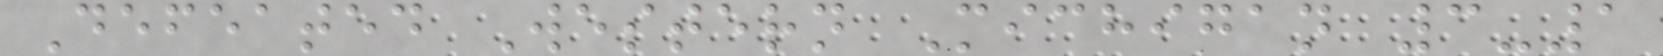Defeated Western Michigan 3-1
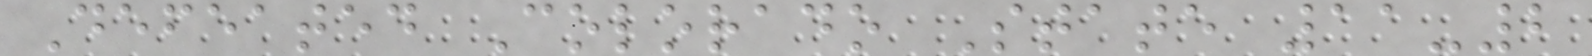Defeated Colorado State 11-2
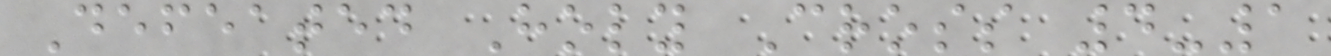Defeated Holy Cross 4-1
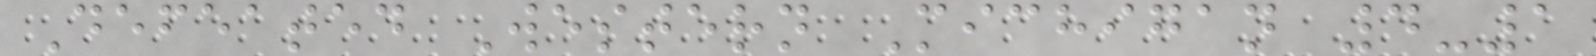Defeated Western Michigan 4-1
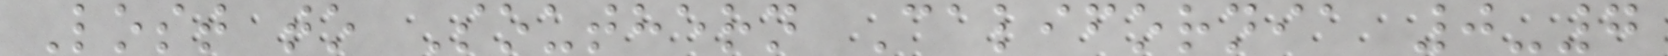Lost to Southern California 0-7
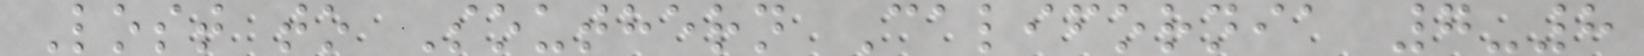Lost to Southern California 7-8
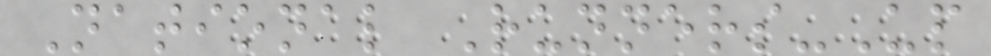National Runners-Up
